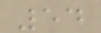54
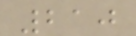210
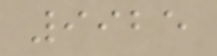9925
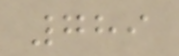789
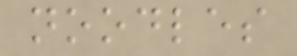noodles
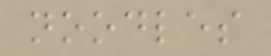noodles
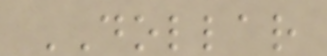DOLLAR
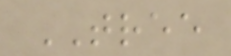TREE
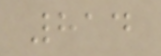814
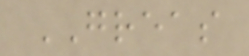GREAS
